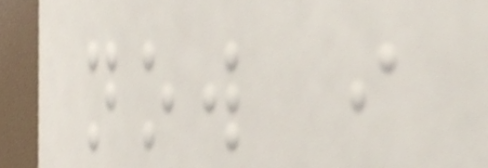now i
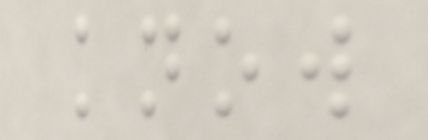know
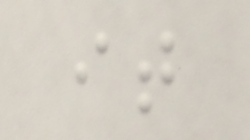it
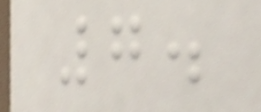7.
